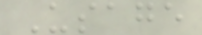Usage
